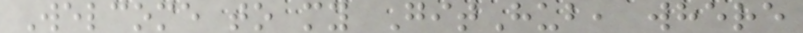Welcome to my GitHub, where
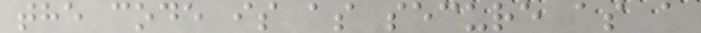the code is as secure as a
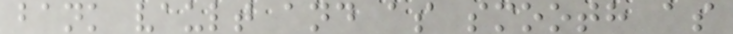bank vault and as smooth as
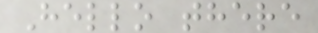Hello there
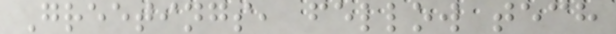Greetings, fellow tech
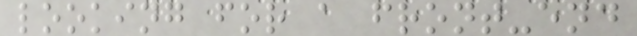looking for a front-end
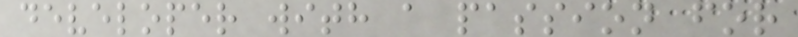developer with a passion for
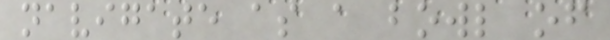navigate as a bowl of
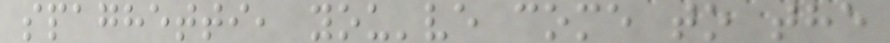spaghetti, you've come to the
